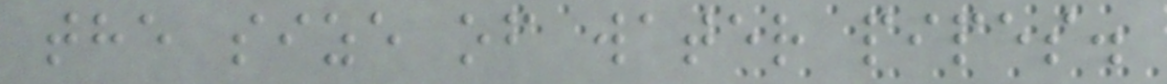the size of water pipes.
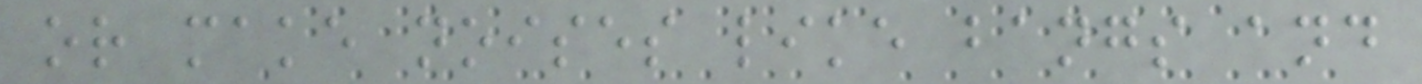or make noises like bangs and
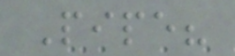Pipe?
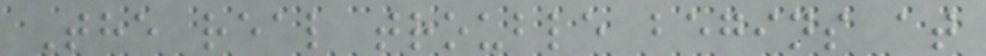The real trouble begins at
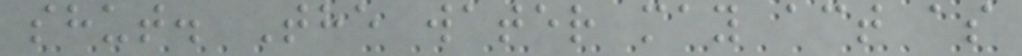shut. The water may act as
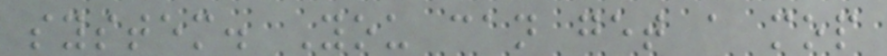system. You can get a mop
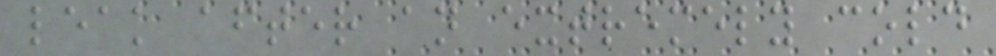leak after an extremely cold
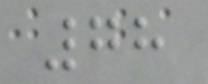78
